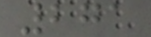271
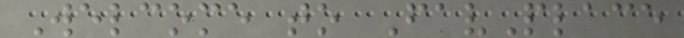Welcome to FavPlace
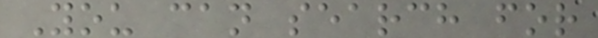You can search for
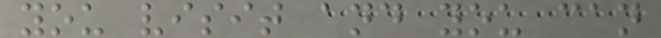you visit and you can
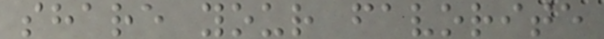share your favorite
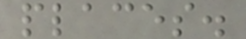places.
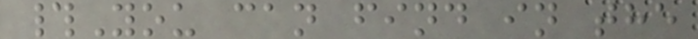#You can find in the
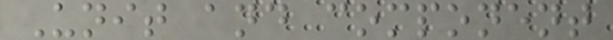Unit and component
